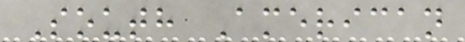South American
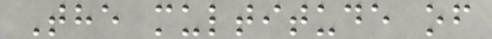The multitude of
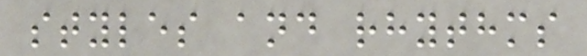styles and rhythms
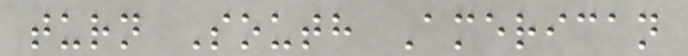turn South American
